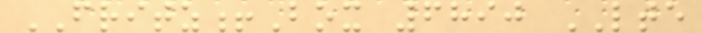FRITZ!Box 6890 LTE
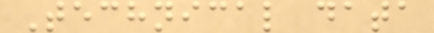Technical data
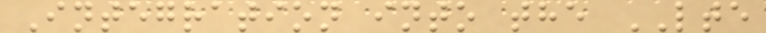Integration into the LTE
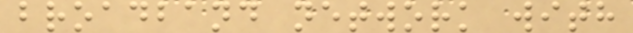broadband network with
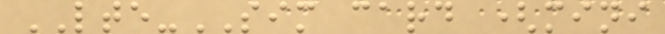LTE-SIM card (mini
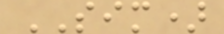SIM)
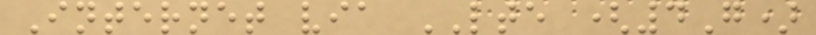Internet via LTE (4G)
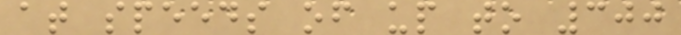at speeds of up to 300
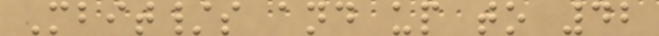Mbit/s and up to 42
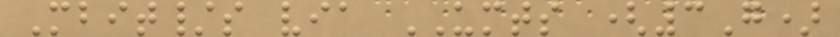Mbit/s via UMTS (3G)
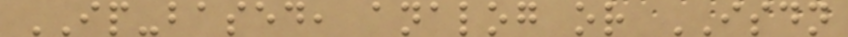IP-based, analog or ISDN
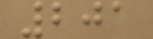201
